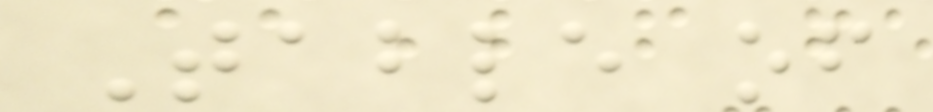Table of
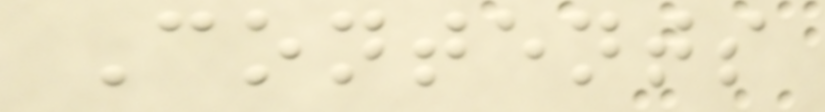Contents
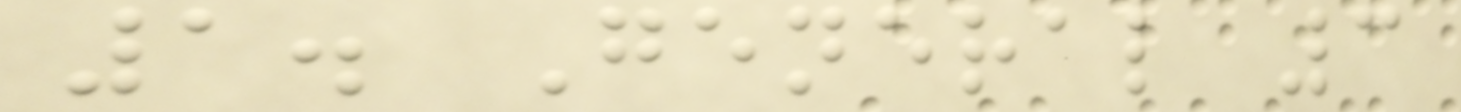1. General 3
